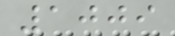1009
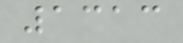1313
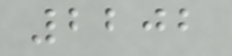2202
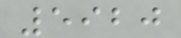5920
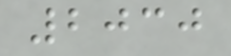2030
